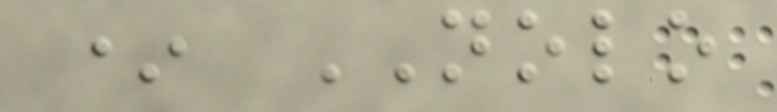* NOLO
